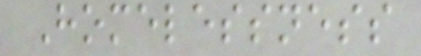Homelessness
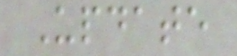Update
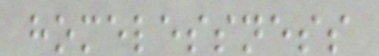homelessness
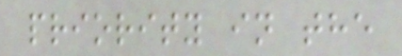priority in the
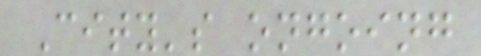City's ongoing
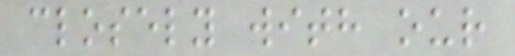closely with our
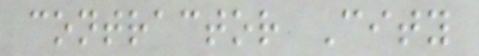contractor City
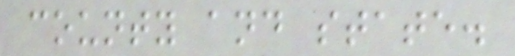county and state.
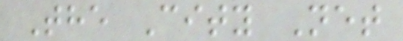The City Net
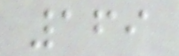169
